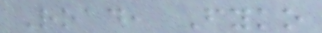Road, Fyko
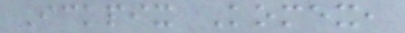Ickpix Komex,
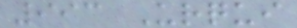993 Urqui
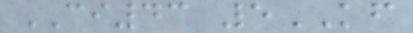CI43 5KF
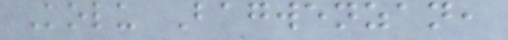Kolu Bagwenzan,
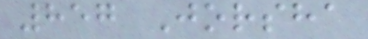857 Jorsha
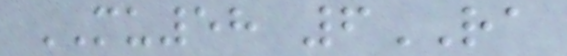MU58 6RA
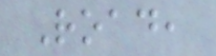Road,
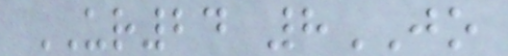UR24 8JO
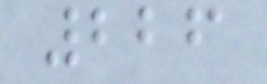226
